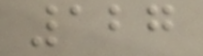127
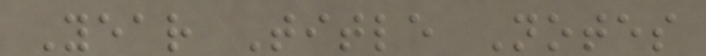Year Title Notes
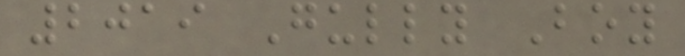2019 Gully Boy
